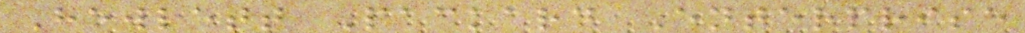Hewlett Packard Enterprise
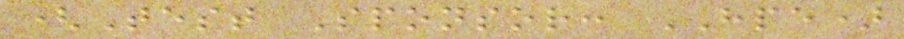(Test Sponsor: HPE)
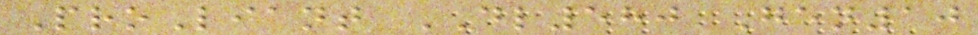ProLiant DL580 Gen10
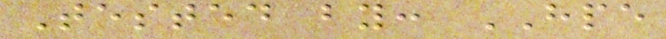Tested by: HPE
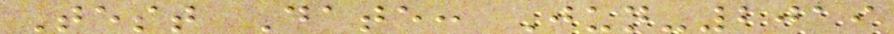Test Date: Jun-2019
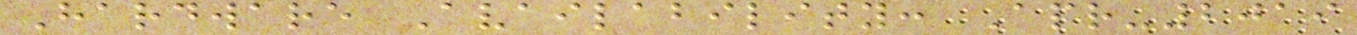Hardware Availability: Apr-2019
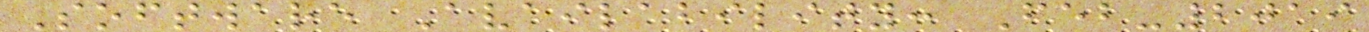Software Availability: Feb-2019
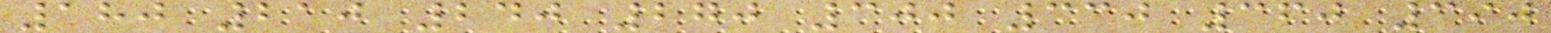180 210 240 270 300 330 360 390
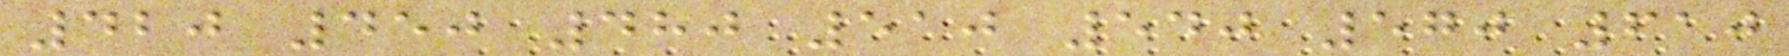420 450 480 510 540 570 610
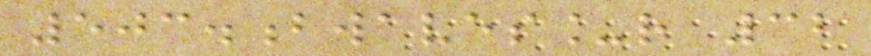503.bwaves_r 32
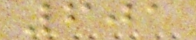601
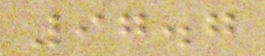97.7
